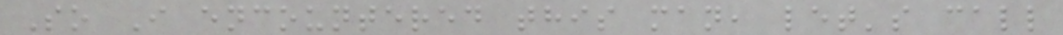So I encountered this man, let's call
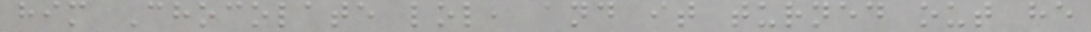him Chocolate lol, and it turned out he
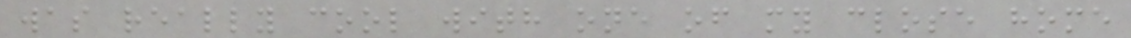was really cool with one of my close home
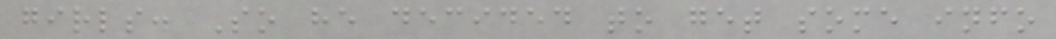girls. So he decided to get some info
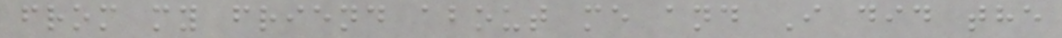from my friend about me and I did the
